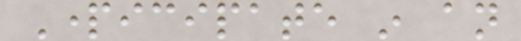Participate in an
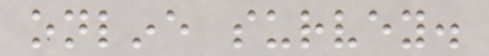online survey.
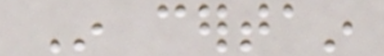In certain
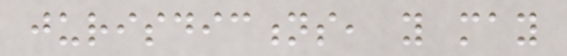jurisdictions, you may
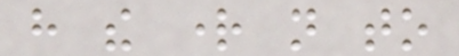have the right not to
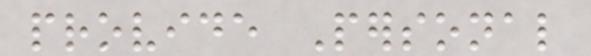provide Personal
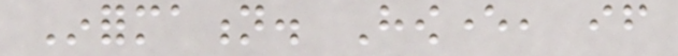Information. However, if
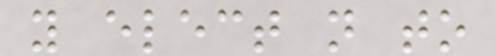you elect not to
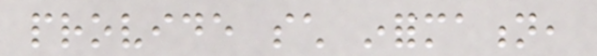provide such information,
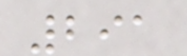291
